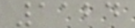1124
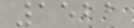1521
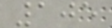105
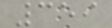359
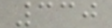330
